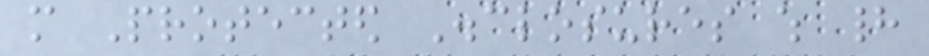more Protected Disclosures which had
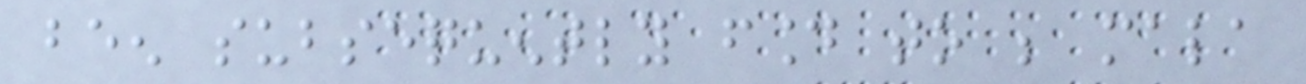been subsequently found to be mala
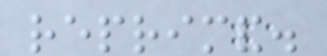reprimand.
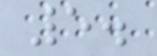5.
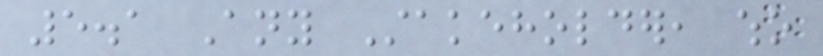5.1 Any Stakeholder, who
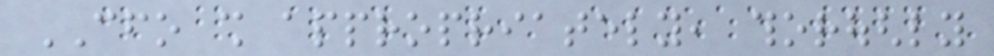CFO shall appropriately, thoroughly
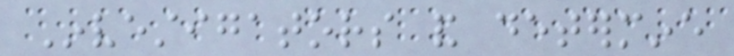Investigators and determine
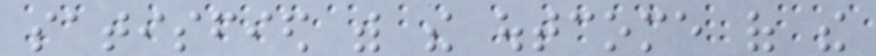satisfied with the outcome of the
